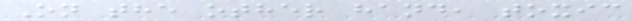On the other hand, toxic
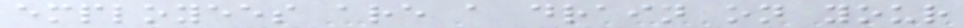employees are a drain on your
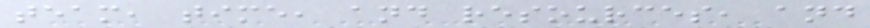team, time, and resources, and
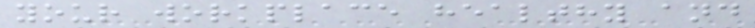your workplace healthy and
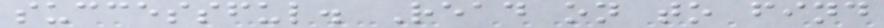successful. Read on to find
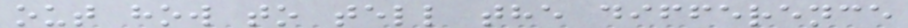out how to tell the difference
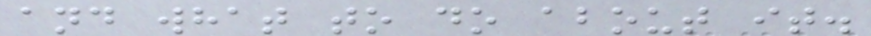and what to do about it.
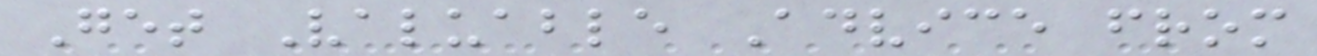Get Valuable Advice from
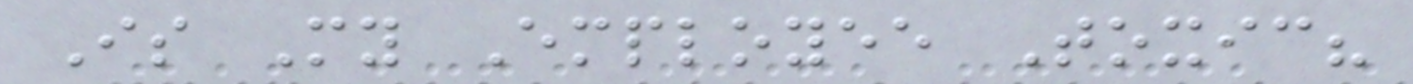Is My Employee Toxic?
